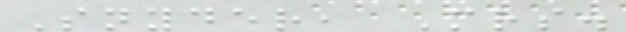Snyder, Mrs.
